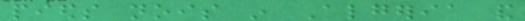pieds nois in Algeria and
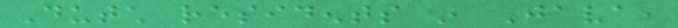Dutch residents in Java,
